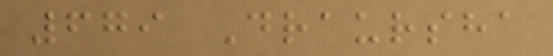679 Draursha
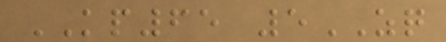KP65 5ZQ
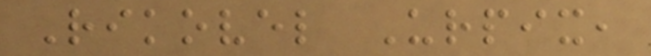Rikovel Urpix,
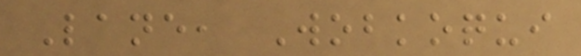Lane, Wobkoqui
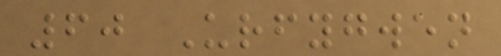60 Urfygwen
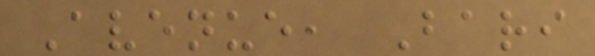Avenue, Bari
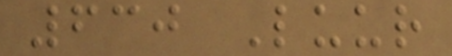630 Luur
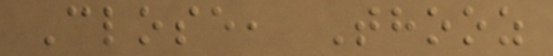Close, Thooz
